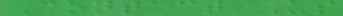Contact Us
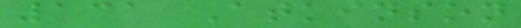131 Atkinson
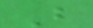B
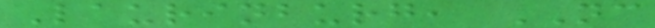Laurinburg, NC
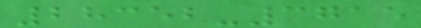28352-3715
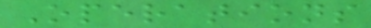Operations
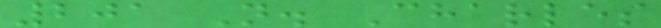201 N. Charles
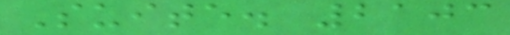Suite. 2103
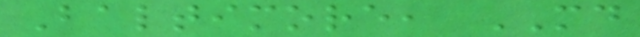Baltimore, MD
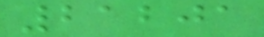21201
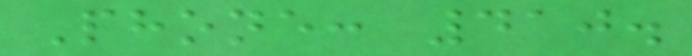Phone: 410.
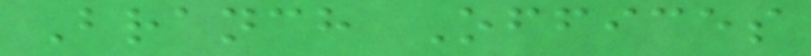Branch Offices
